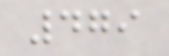479
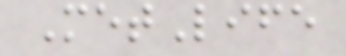MetLife
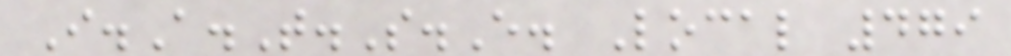I.A.T.S.E. Local 479
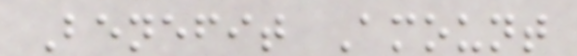Benefit Amount
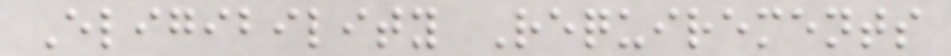Eligibility Requirements
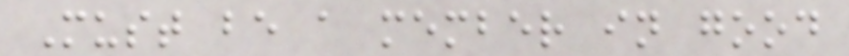Must be a member in good
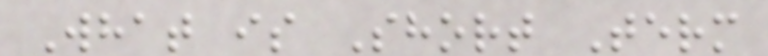What is Short Term
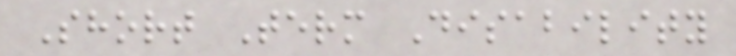Short Term Disability
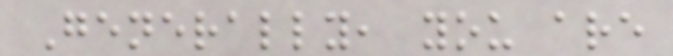Generally, you are
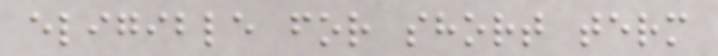eligible for short term
